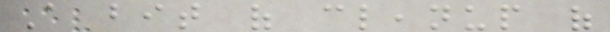A bit of cleanup of
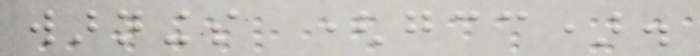warnings (gcc).
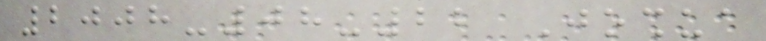2008-08-22 Joshua
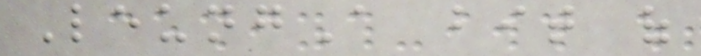LeungA bit of
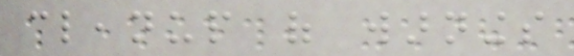cleanup of warnings
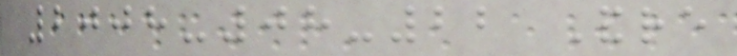2008-08-22 Andre
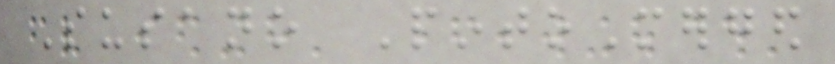Susano PintoMerged
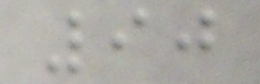90
